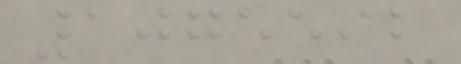1075592
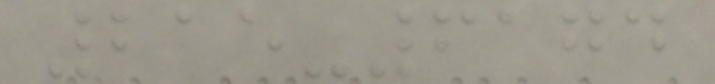215-6174
